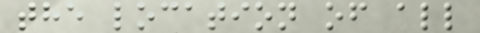the location of all
